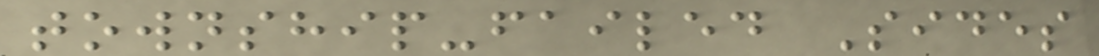township-failed Sides
